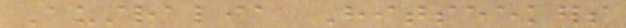Australia Hitseekers
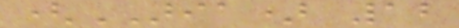(ARIA) 12
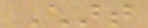Chart
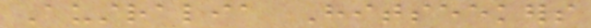Australia Hitseekers
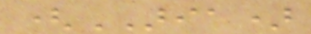(ARIA)
